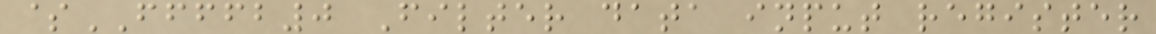$FFFFB0 Filter data input register
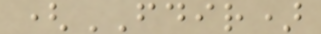(FDIR)
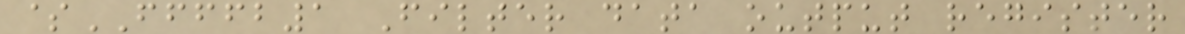$FFFFB1 Filter data output register
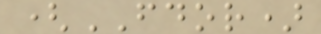(FDOR)
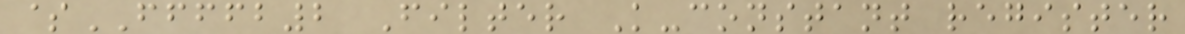$FFFFB2 Filter K-constant register
